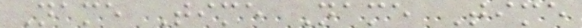Name Time Name Time
